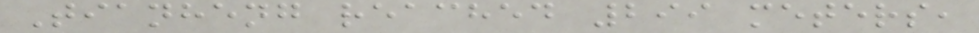Tianheng reached 299 meters,
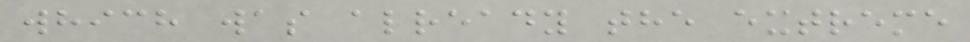which was already the extreme
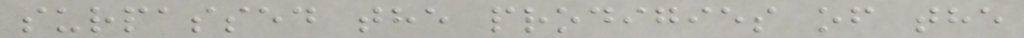surpassed the prodigies of the
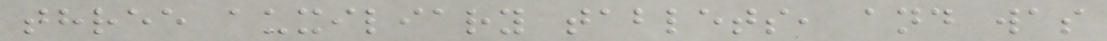three auxiliary tablets, and was
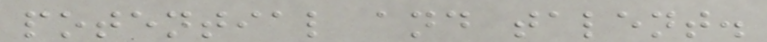potential and talent.
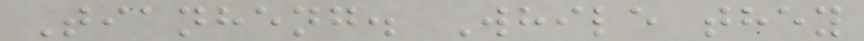Tianheng. While they
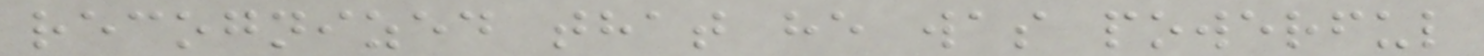recognized that he was powerful
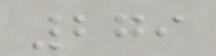279
